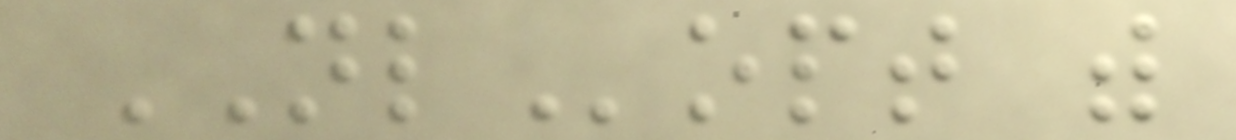NLopt with
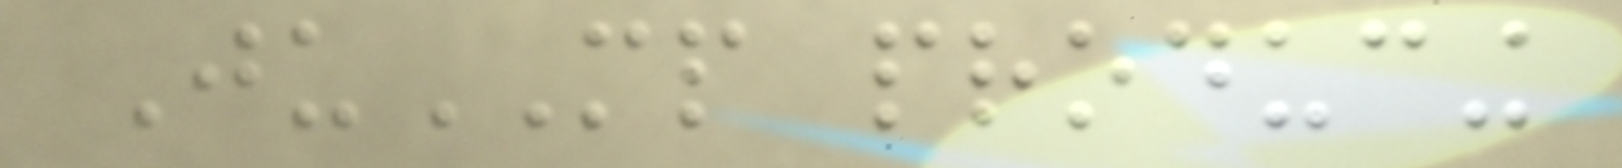JuMP producing
